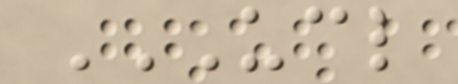UCL
